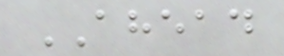AHEAD
